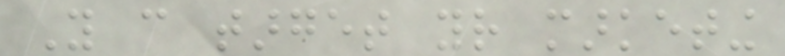You can target your marketing
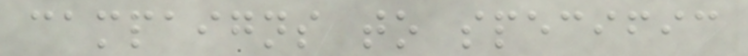campaigns to specific
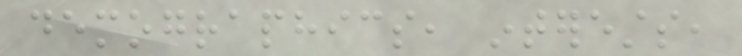demographics, interests,
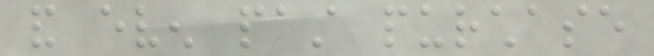and even past purchase
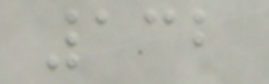132
